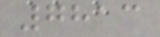7813
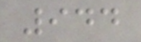944
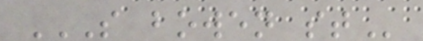S BOWEN ST
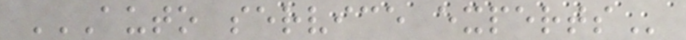AUTO SERVICE EXPERTS
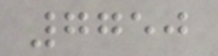7750
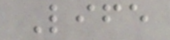Life
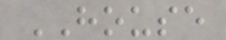HOUSE
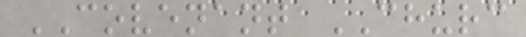COVENANT CHURC
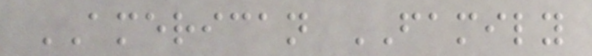AMERICAN FAMILY
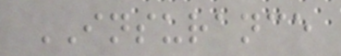INSURANCE
